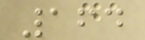164
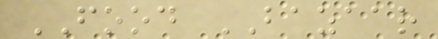FOOD BAZAAR
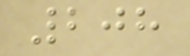208
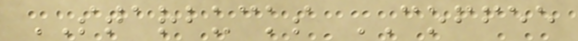STARBUCKS COFFEE
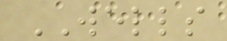WELLS
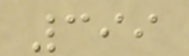399
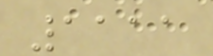1111
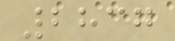2837
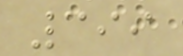399
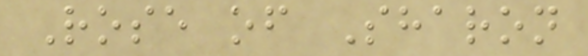Rose of Sharon
